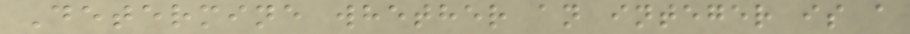Determine whether an integer is a
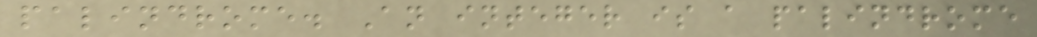palindrome. An integer is a palindrome
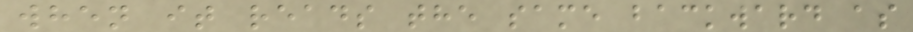when it reads the same backward as
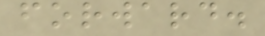forward.
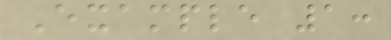Example 1:
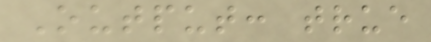Output: true
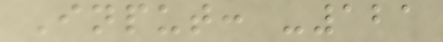Input: -121
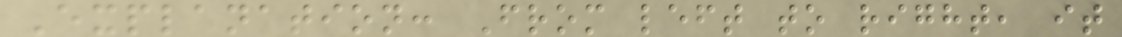Explanation: From left to right, it
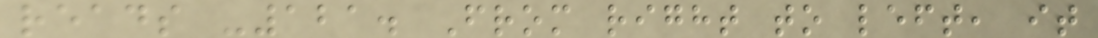reads -121. From right to left, it
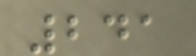241
